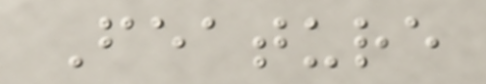Feature
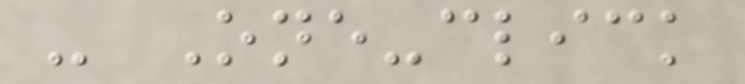- One-click
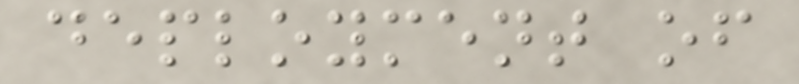deployment of
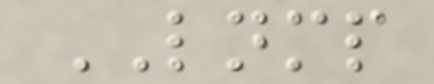LNMP
